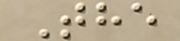The
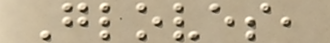Gloves,
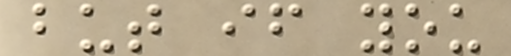but if you
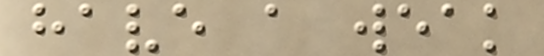have a weak
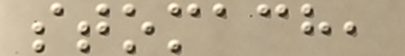stomach,
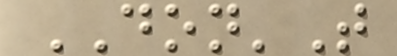DON'T
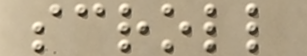scroll
